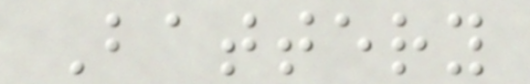Battery
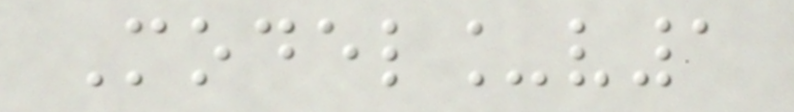Model_v1
